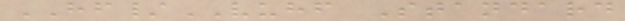HF/VUHF Standard
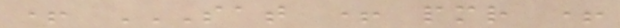+ SAT + PMR +
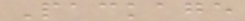Package
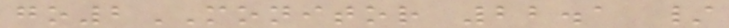go2MONITOR 22.1 /
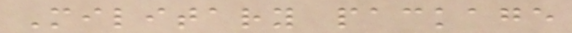Military package
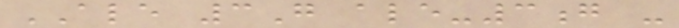ALE 3G ale-3g -
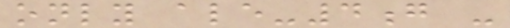only ale-4g -
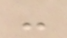-
